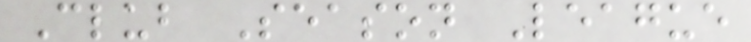Club Season League
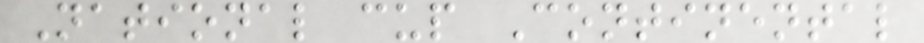National cup Continental
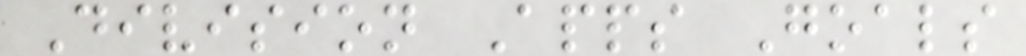Division Apps Goals
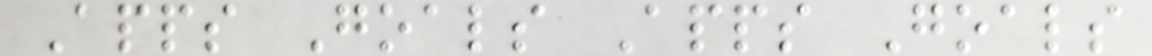Apps Goals Apps Goals
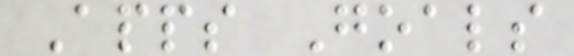Apps Goals
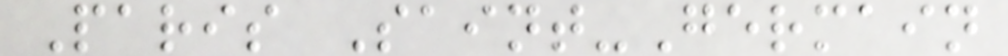Paris Saint-Germain
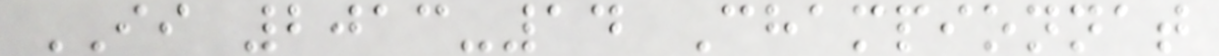II 2013-14 Championnat
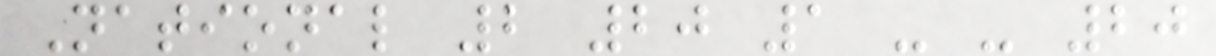National 2 20 1 - - 20
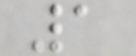1
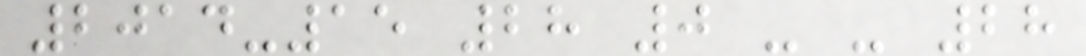2014-15 28 0 - - 28
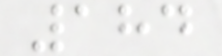184
